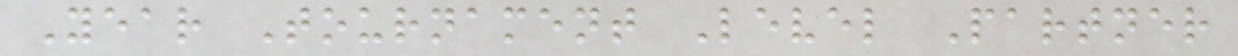Year Tournament Level Partner
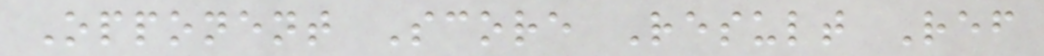Opponent Score Result Ref
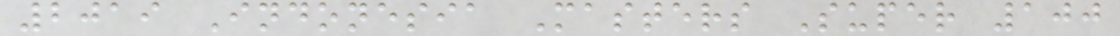2019 Indonesia Masters Super 100
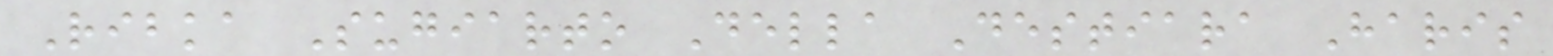Ribka Sugiarto Della Destiara Haris
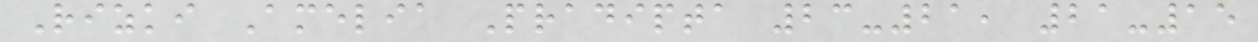Rizki Amelia Pradipta 23-21, 21-15
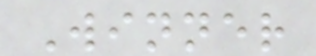Winner
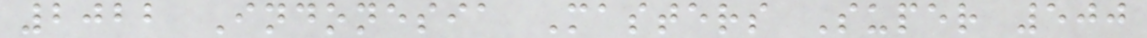2022 Indonesia Masters Super 500
